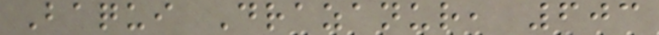Baqui Drazanur, 603
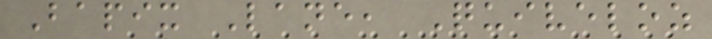Bapix Lane, Quiveloz
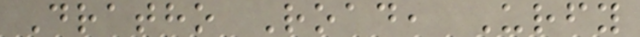Dratho Road, Urfy
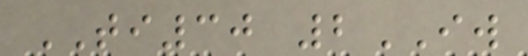TI30 2IW
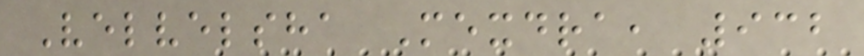Velvelsha Mexdra, 932
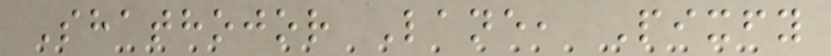Shathojor Lane, Pixfy
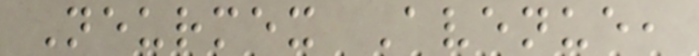Neurmex Avenue,
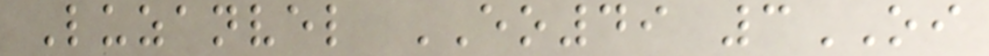Luzanvel EO49 3OI
